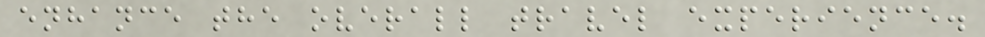enhance the overall travel experience.
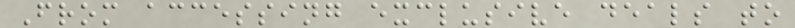From accessing exclusive deals to
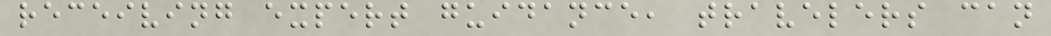receiving expert guidance, travelers can
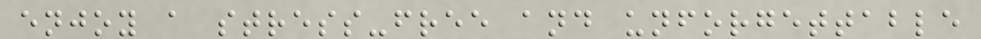enjoy a stress-free and unforgettable
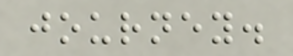journey.
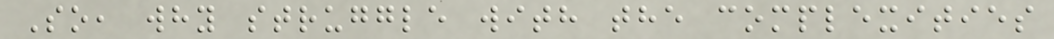So, why struggle with the complexities
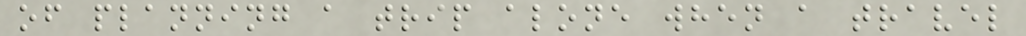of planning a trip alone when a travel
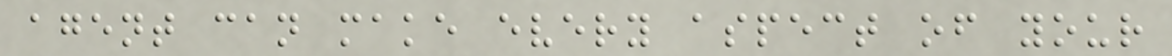agent can make every aspect of your
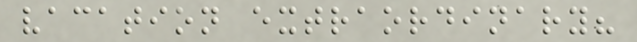vacation extraordinary?
